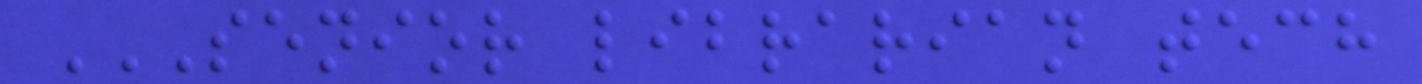SENIOR LIBRARIAN TECH
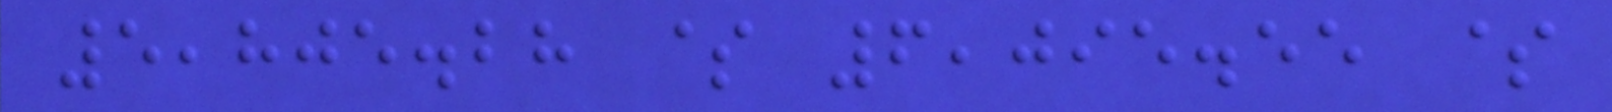5,805.28 $ 6,095.55 $
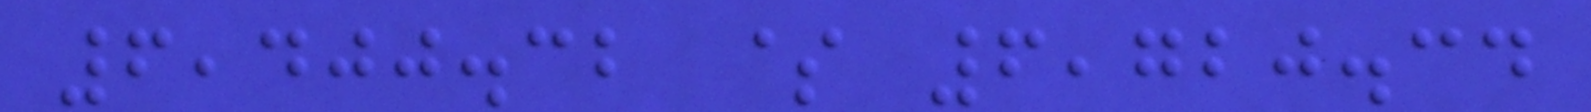6,400.32 $ 6,720.34
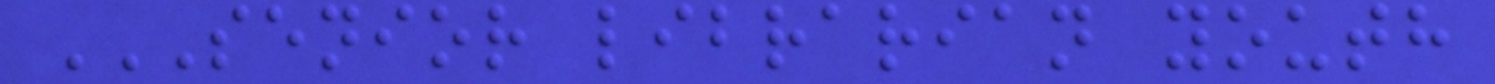SENIOR LIBRARIAN YOUTH
